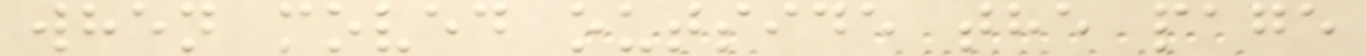when moved outside the page
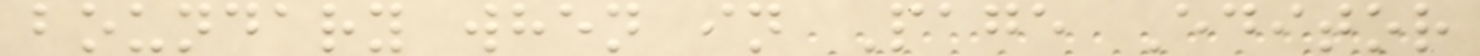boundary when in Page Editor
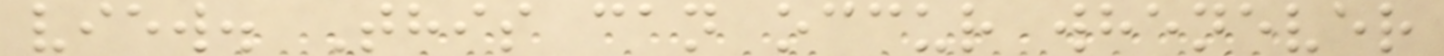view. This can occur whenever
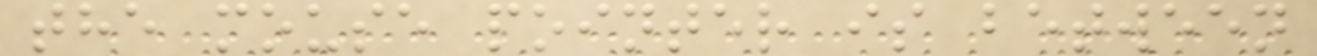the mouse pointer is between
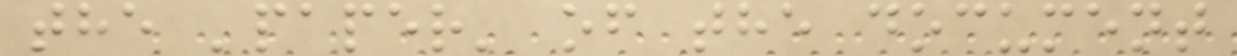the 'paper' of the document
